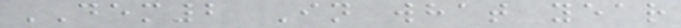DEM2 In what year
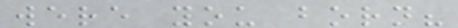were you born?
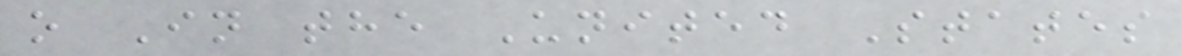o In the United States
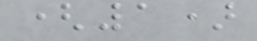(1)
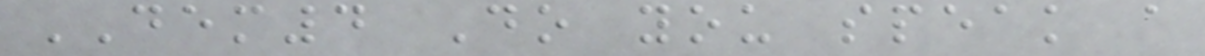DEM4 Do you speak a
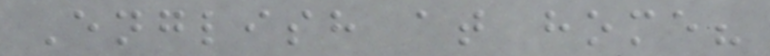English at home?
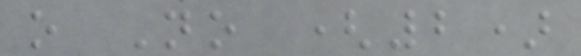o No (2)
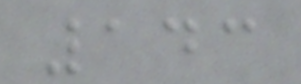143
